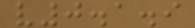v0.1.9
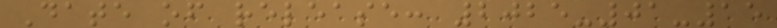Date of release: 2025-01-15
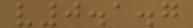v0.1.7
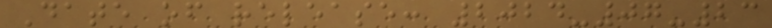Date of release: 2024-07-23
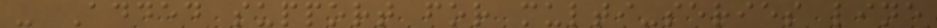- Added support for multi-series line
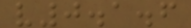v0.1.6
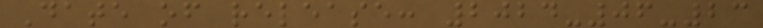Date of release: 2024-06-23
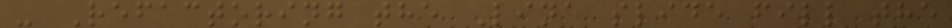- Refactoring the Line slide fill the
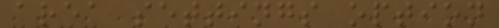area settings option
